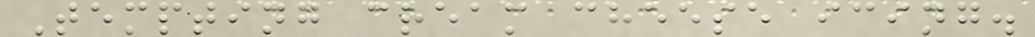Tempting cream cheese icing.
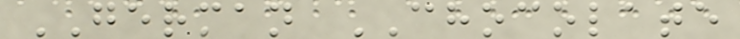GERMAN CHOCOLATE
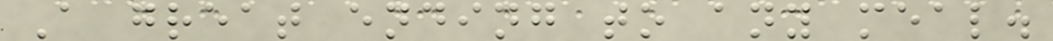A great ending to any meal.
